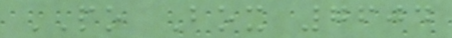PO Box 7604
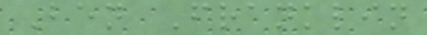Ben Franklin
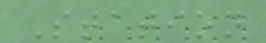Station
